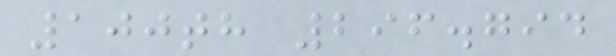100th 296.794
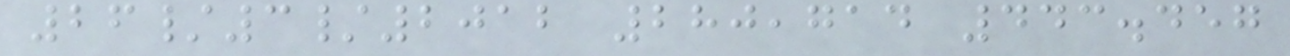26/3/2012 280,714 443.457
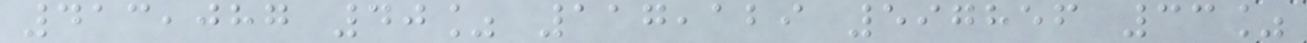413,087 40% 117,129 597856 33%
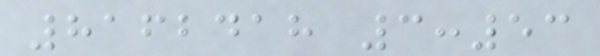8162418 3:53
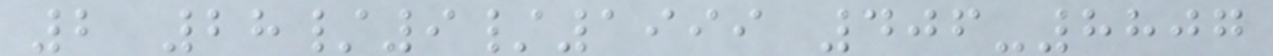2 28/9/1999 406-8807
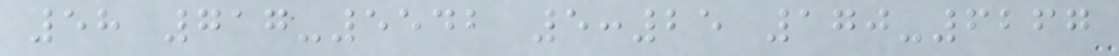58 717-5542 5:25 170-6267
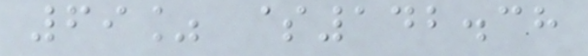69% $142.38
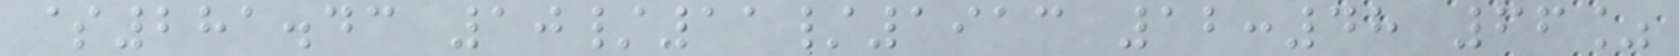$281.43 10/11/1913 12:48 66%
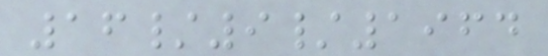16/9/1964
